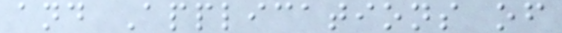and Applications of
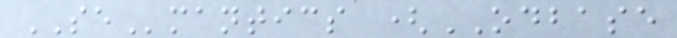SEmantics (ODBASE
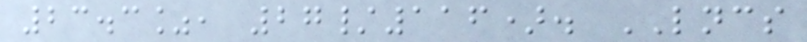23.3%, 27/116). LNCS
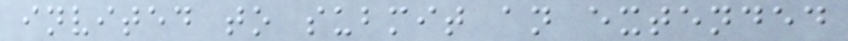invited to submit an extended
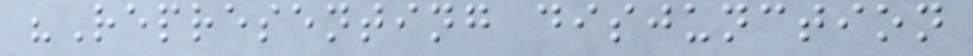"Representing disjunction
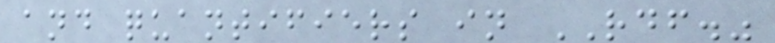and quantifiers in RDF."
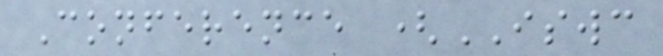Conference (ISWC
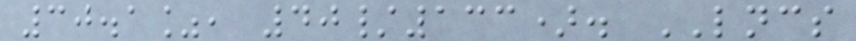30.1%, 40/133). LNCS
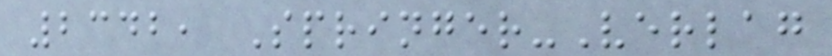2342, Springer-Verlag
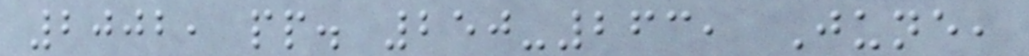2002, pp. 250-263, June,
